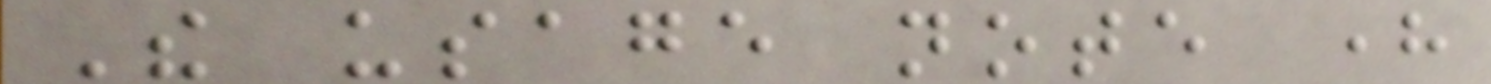The usage note here
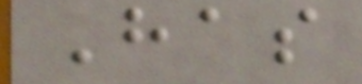Has
